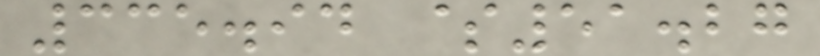335.94 $51.27
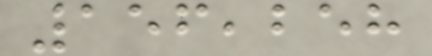156,258
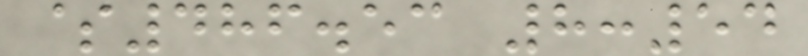$486.53 8:54
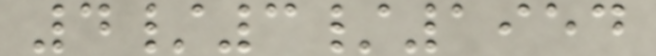4/3/1954
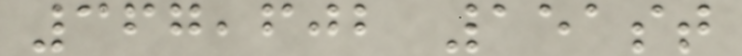367,602 151st
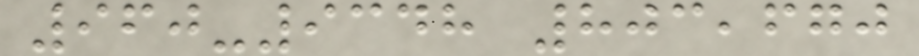960-9348 803,670
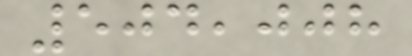504,008
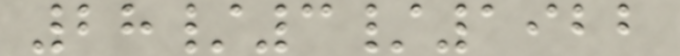28/3/1922
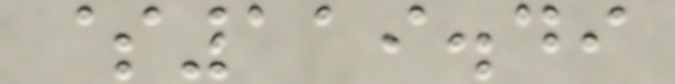$119.49
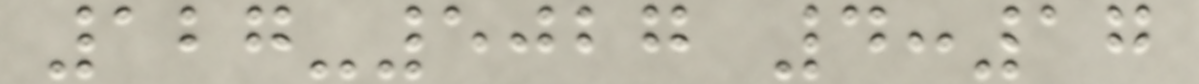127-5027 4:17
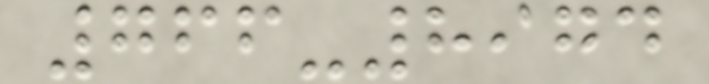766-8974
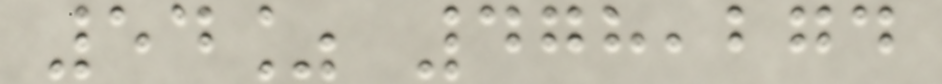54% 478,274
